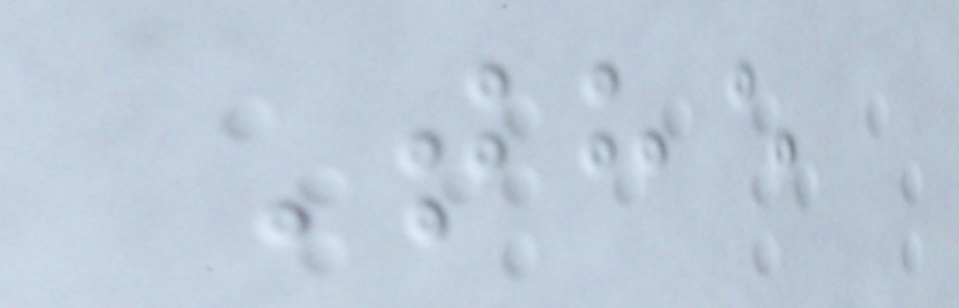The
